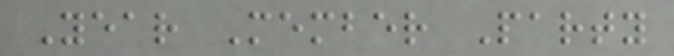Year Member Party
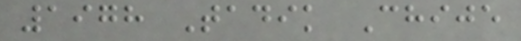1978 Tadik Chije
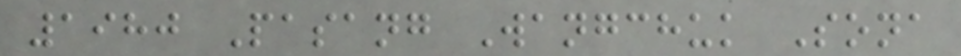1980 Pasang Wangchuk Sona
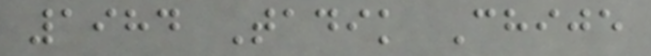1984 Tadik Chije
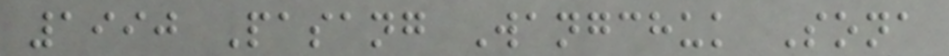1990 Pasang Wangchuk Sona
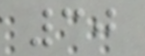30
